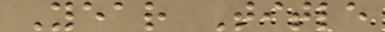Year Title
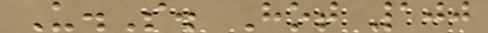U.S. Hot 100
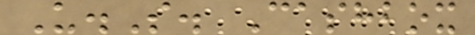U.S. Cashbox
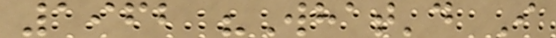1962 "What'd I
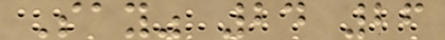Say" 24 26
